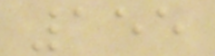155
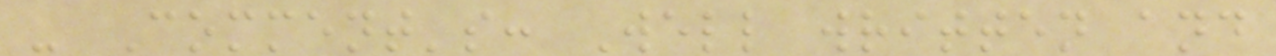- Comment's: Well written and
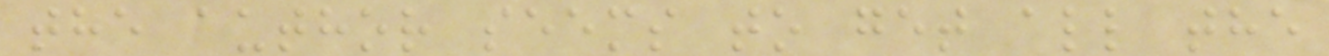the author seems to get all the
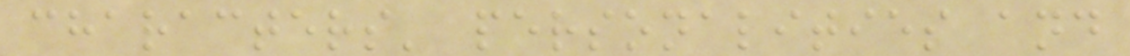characters' personalities and
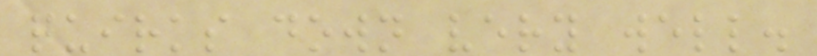quirks down very well.
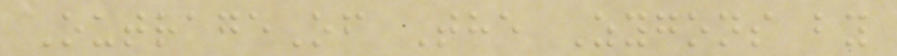OutrageOf The Zygons by
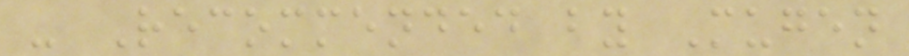- Recommended by Mugen
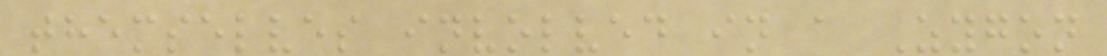themselves involved in a Zygon
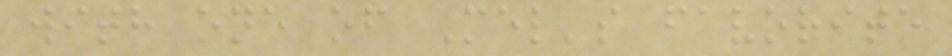with one of Mel's favorite
